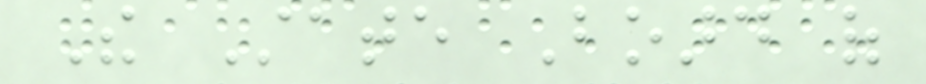The State Board of
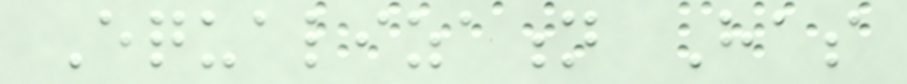Equalization Has
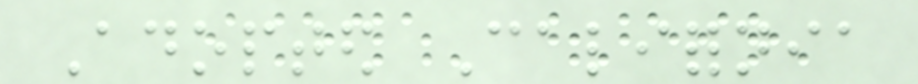Adopted California
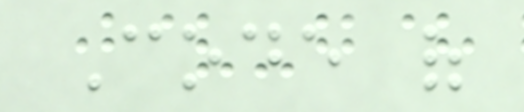Code of
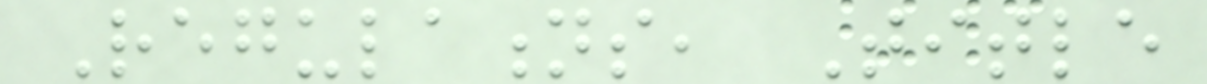Regulations, Title
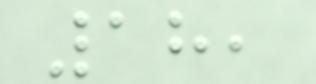18,
